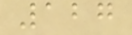127
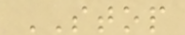STOP
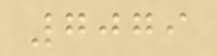7079
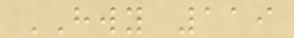HWY 119
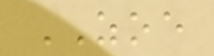ZOE
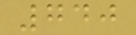740
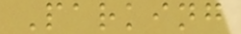Parking
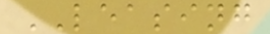LEASING
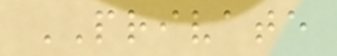PRIVATE
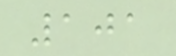101
